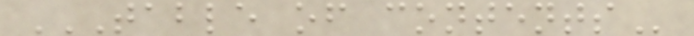TABLE OF CONTENTS
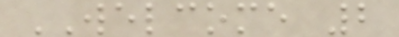WELCOME 2
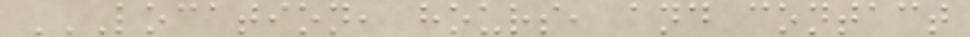LOCATION, HOURS, AND CONTACT
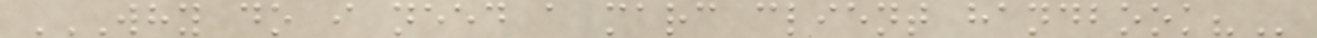WHY DO I NEED A MARC CLIENT HANDBOOK?
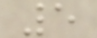5
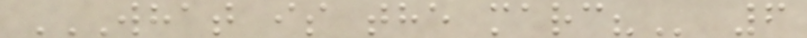WHAT IS THE MARC? 6
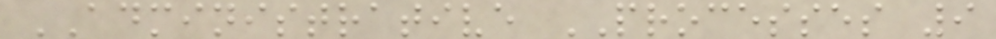ADMINISTRATIVE PROCESSES 9
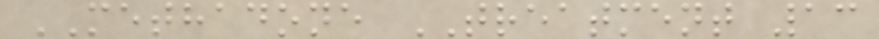METHADONE TREATMENT 13
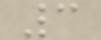3
